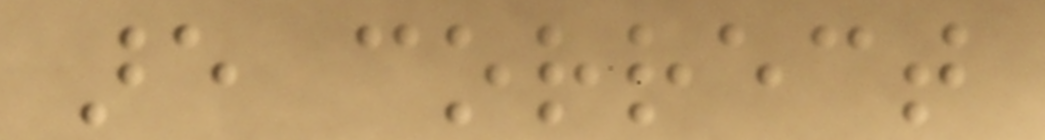are correct
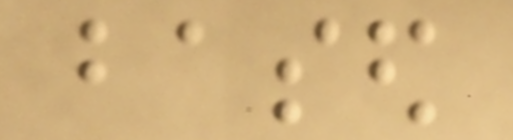based
